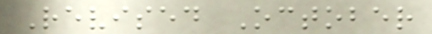Revised October
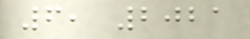6, 2021
